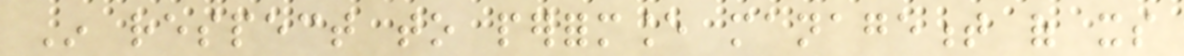In respect to performance management of its
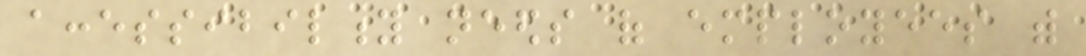accessibility needs of employees with
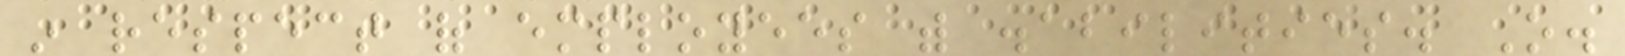in respect of employees with disabilities. O.
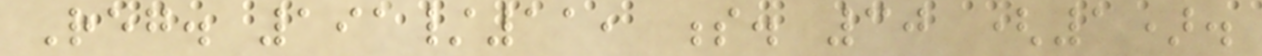Reg. 191/11, s. 30 (1).
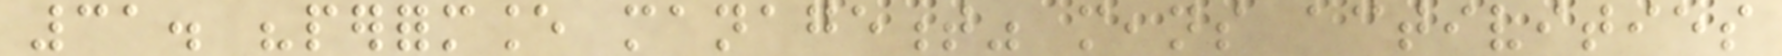31. "performance management" means activities
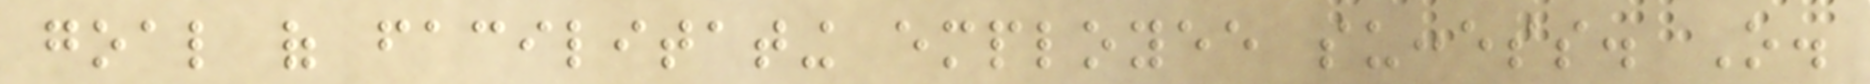goal of facilitating employee success. O.
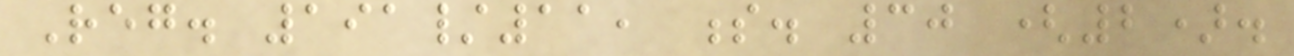Reg. 191/11, s. 30 (2).
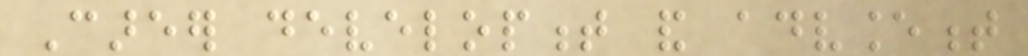Career development and advancement
